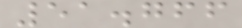51.766
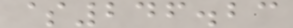$246.23
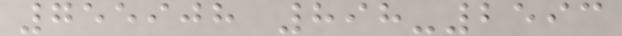755908 898-2593
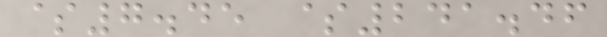$7.45 $241.46
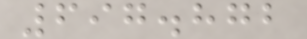697.872
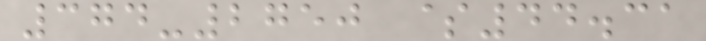374-2750 $44.31
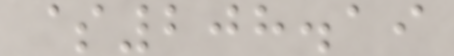$208.19
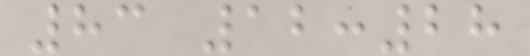83 12:28
